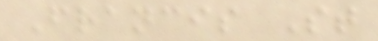Francis St
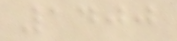1400
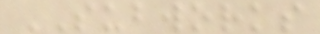SUBWORKS
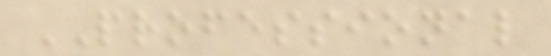PROFESSIONAL
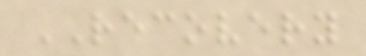RECOVERY
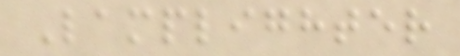Lamplighter
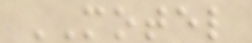MOTEL
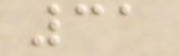31
